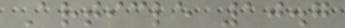Article 10.7
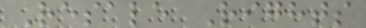Resale Rights
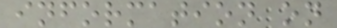information on
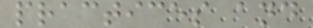practices and
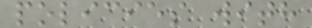policies with
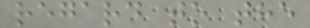regard to the
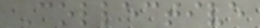Collective
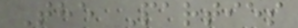The Parties
